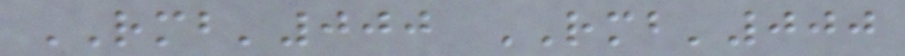RMB'000 RMB'000
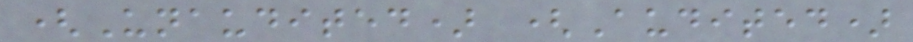(Unaudited) (Audited)
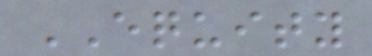EQUITY
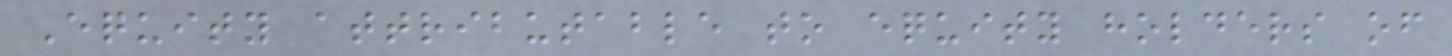Equity attributable to equity holders of
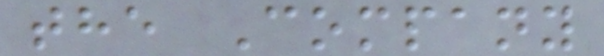the Company
